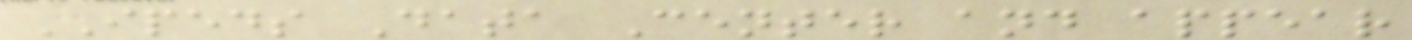IPEDS Data Center and appear
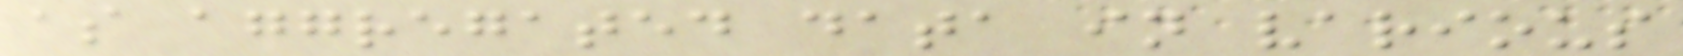as aggregated data in various
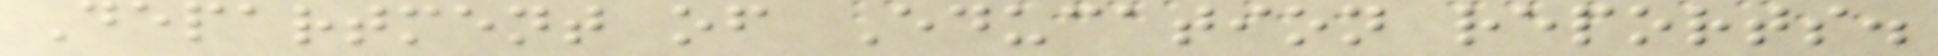Department of Education reports.
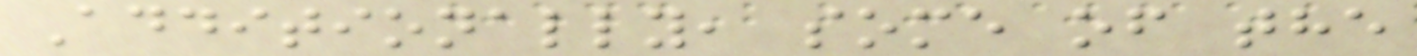Additionally, some of the
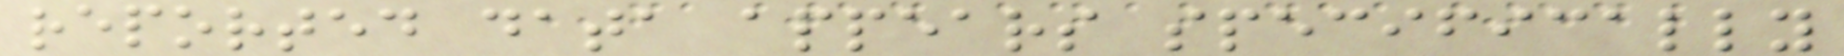reported data appears specifically
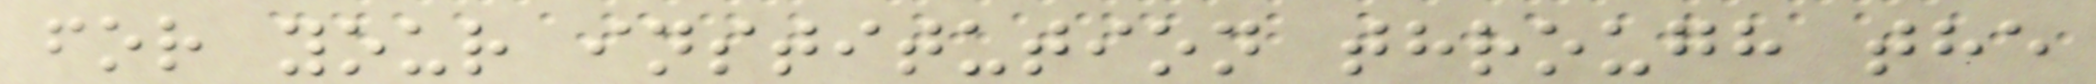for your institution through the
